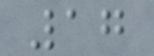17
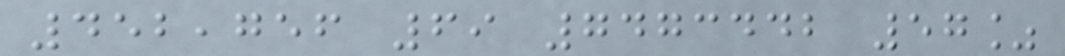452,756 69 7473442 57%
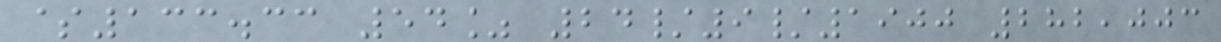$133.33 54% 24/9/1900 282,003
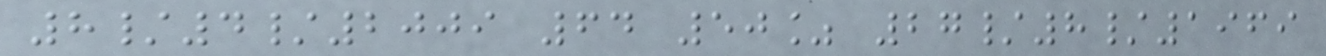8/4/2009 64 50% 27/8/1969
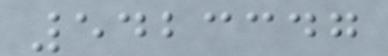5423347
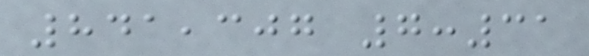841,307 7:31
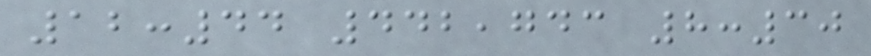12:44 442,743 8:30
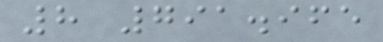8 791.965
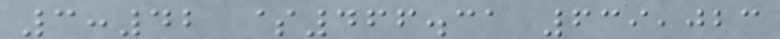3:42 $466.31 639,023
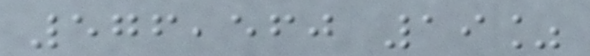576,560 19%
